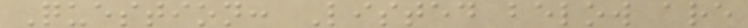Question: Listed below are
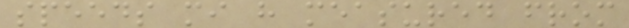speeds mi h measured from
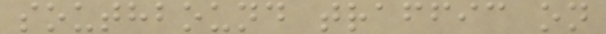southbound traffic on
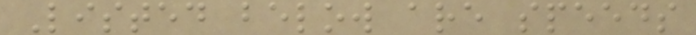Listed below are speeds
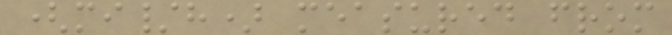(mi/h) measured from
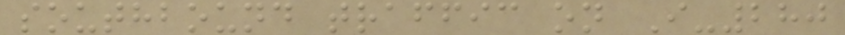southbound traffic on I-280
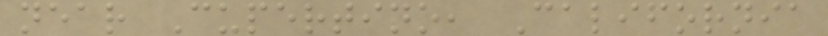near Cupertino, California
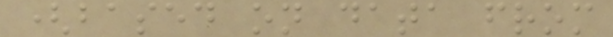(based on data from
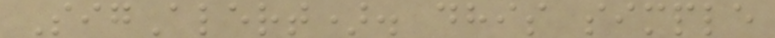SigAlert). dhis simple
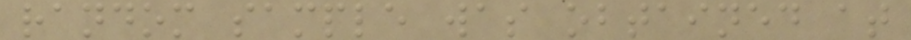random sample was obtained at
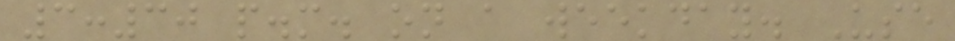3:30 p.m. on a weekday. Use
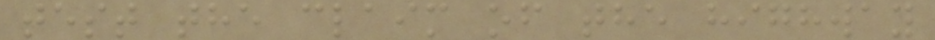test the claim of the highway
